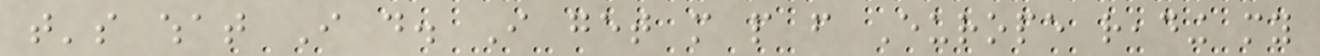that's what I do. I get more people from Europe reading my
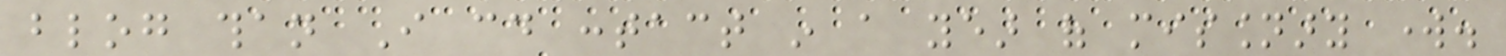blog than I could contact in a year of missionary work.
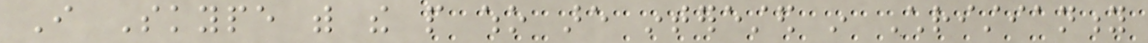I Skype with the people who are interested in Christianity
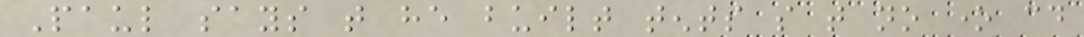Paul says that he built tents so that no one could
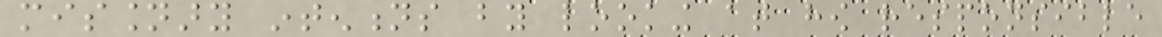missionary intentions by looking at how responsible
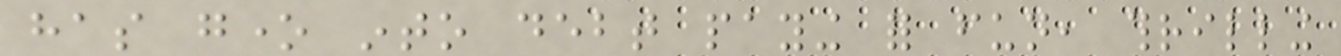has gone into debt paying for fun, thrilling
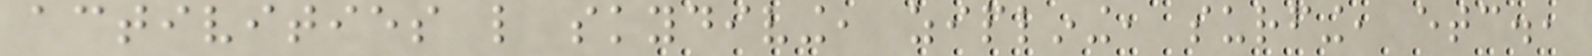activities like skydiving, ziplining, surfing, etc.,
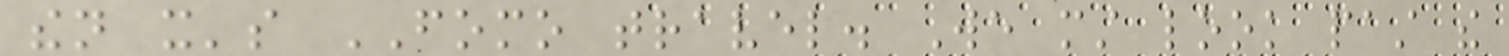then it's FOMO travel. We must look past the
